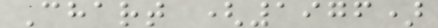Chart (1976)
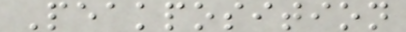Peakposition
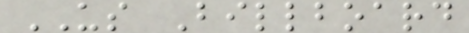US Billboard
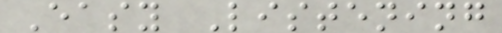Easy Listening
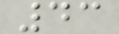43
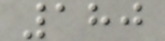180
